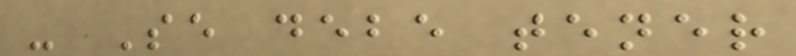- Se debe tener
